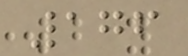176
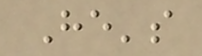He's
